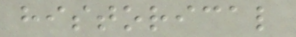historical
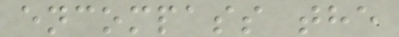encompass the
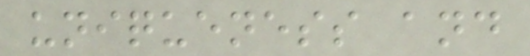uniqueness and
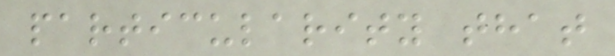particularity that
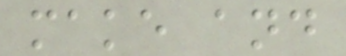make and
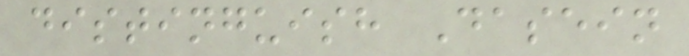distinguish Dasein
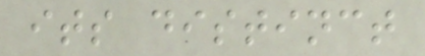its distinct
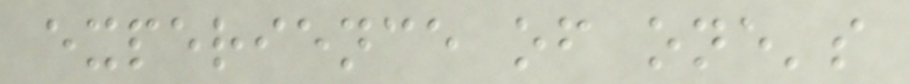experience of one's
